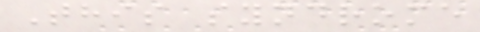This syndrome
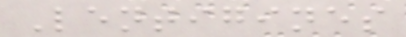Lentigines
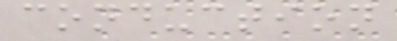conduction
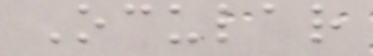Ocular
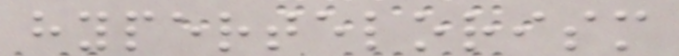hypertelorism
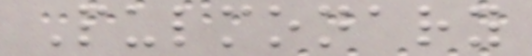Pulmonary
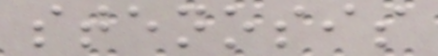stenosis
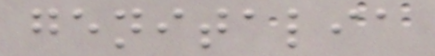genitalia
